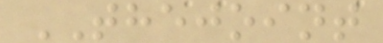THEJOINT
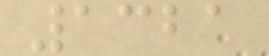1321
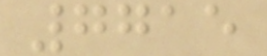7715
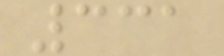331
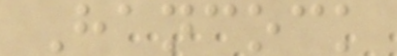Hancock
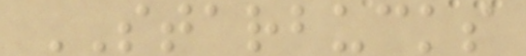STARBUCKS
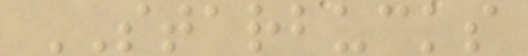STARBUCKS
